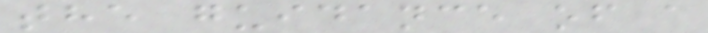the guidance of a
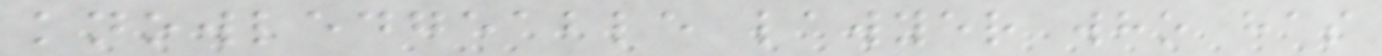knowledgeable lawyer who has
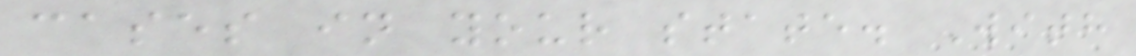cases in your state. With
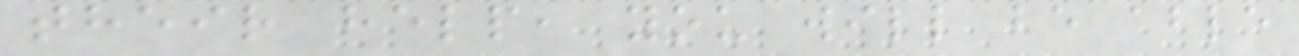their help, you will be able
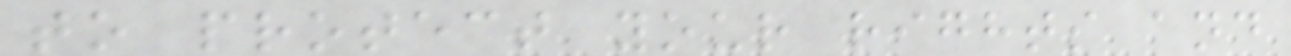to protect your rights and
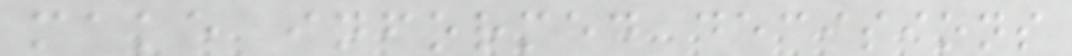make informed decisions
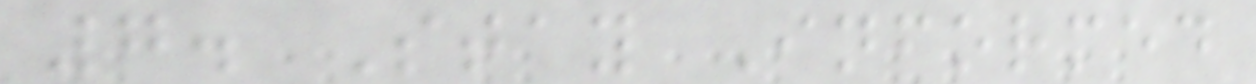7. Stay Informed
